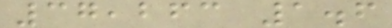37,263 1.6
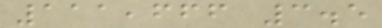111,666 3.5
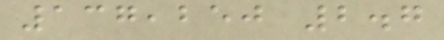137,250 2.7
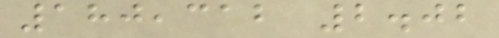180,312 2.02
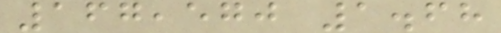167,570 1.68
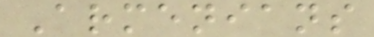Armenians
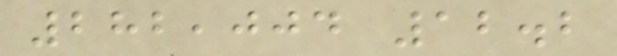282,004 12.2
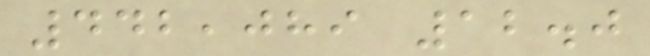442,089 12.0
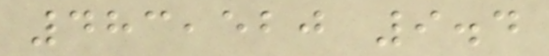483,520 9.4
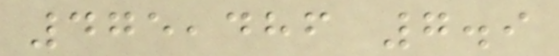475,486 7.9
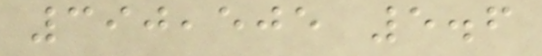390,505 5.6
